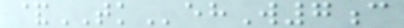&TKehW7c
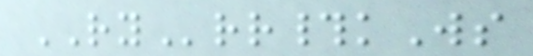RYrr#kWs
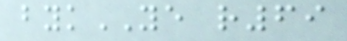bykYE r69
